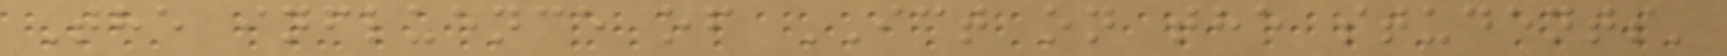The influence of ICT on the students'
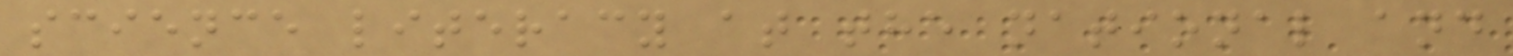science literacy at the national and
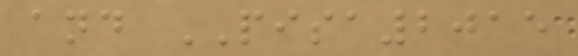and PISA2015
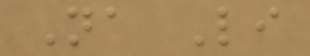Na Li
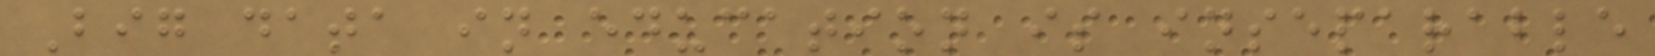Big data in education is inseparable
